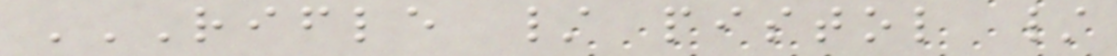RIFLE / PISTOL /
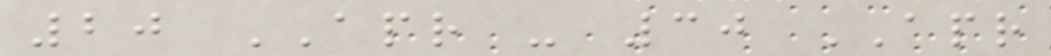20 APR - 30 APR
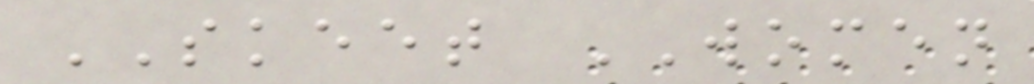SKEET WOMEN
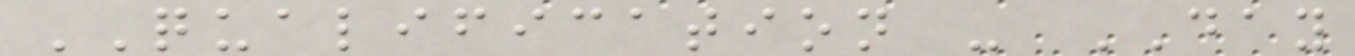QUALIFICATION - DAY
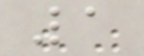1
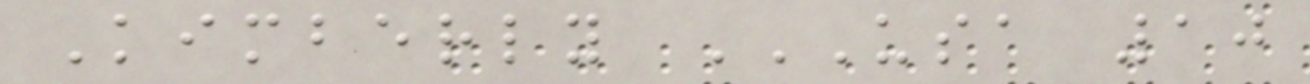Kimberly USA 10
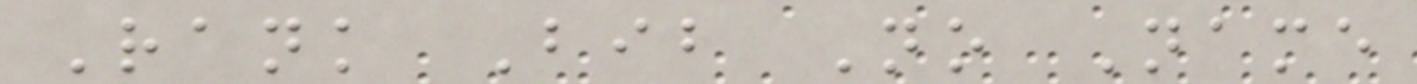Rank Bib No Name
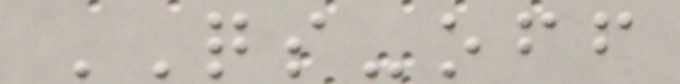QS-off
